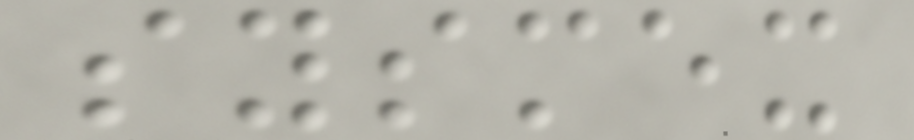sysmex
